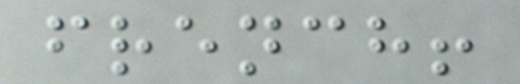french!
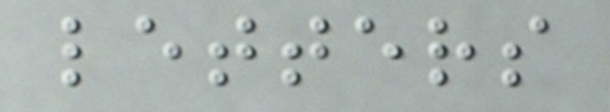letters
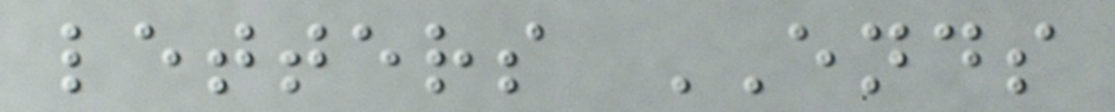letters ENDS
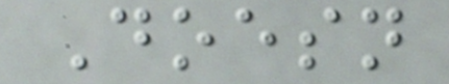Doesn
